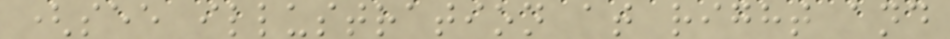(see illustration at right and
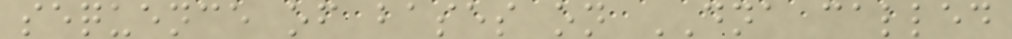sequence of bases on DNA called
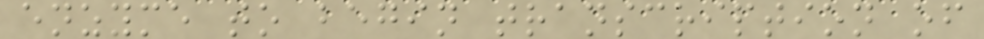enzyme to begin transcription of
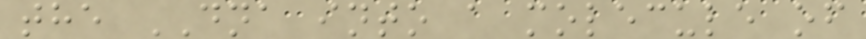the DNA into a molecule of
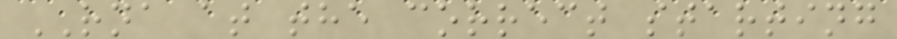RNA at the correct starting
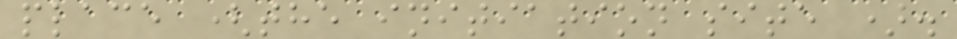place (the initiation site ).
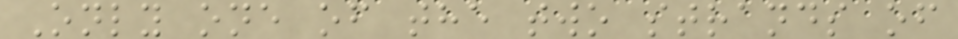Only one of the two strands of
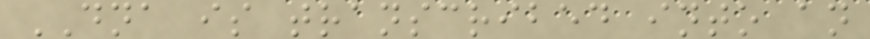DNA is transcribed into an
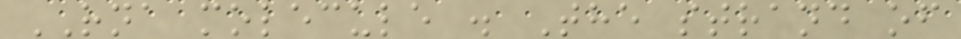RNA molecule . The strand of
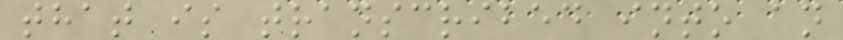that is transcribed into an
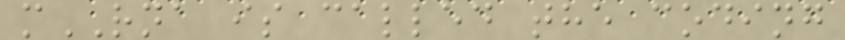mRNA is called the coding
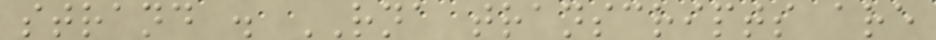strand . RNA transcripts are
